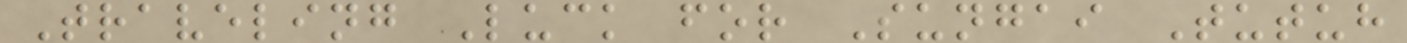Traveling Luck for Sungai Tutuh
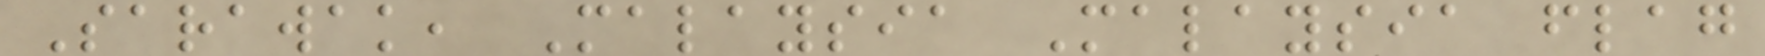Sarawak, Malaysia Malaysia flag
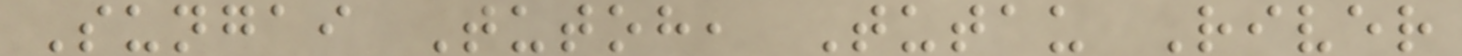Sungai Tutoh, Tutau River
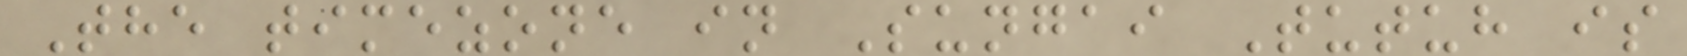The timezone in Sungai Tutuh is
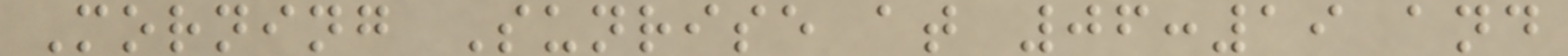Morning Sunrise at 06:19 and
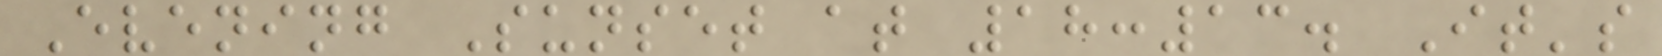Evening Sunset at 18:13. It's
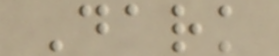Dark
